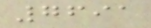7691
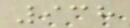938
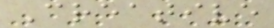Creative
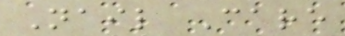Nail Care
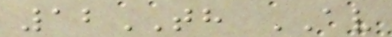12TH AV
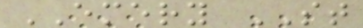EMERY ST
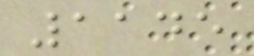1145
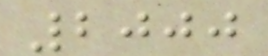2000
